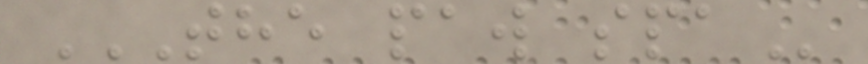THE PAW SPA
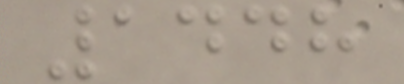1448
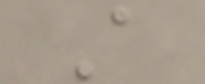A
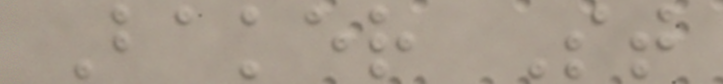Baker St
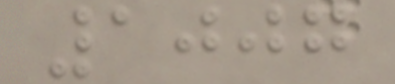1007
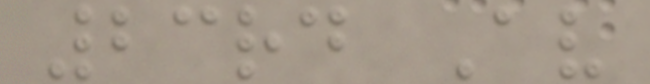23rd Av
